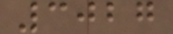3027
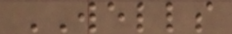WELLS
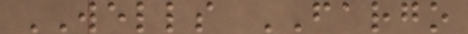WELLS FARGO
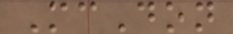McDon
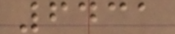6431
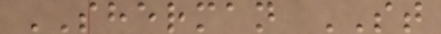SHERMAN ST
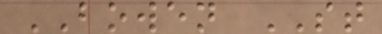BOWEN ST
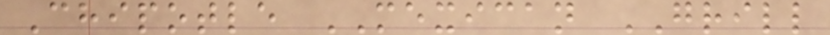Chipotle MEXICAN GRILL
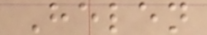Helen
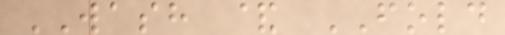WASH & FOLD
